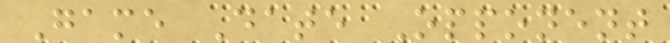Game Date Opponent
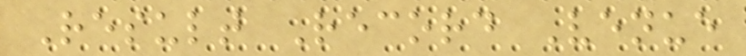Result Record Venue
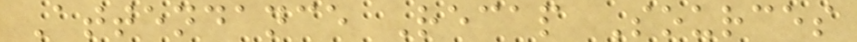Attendance Recap Sources
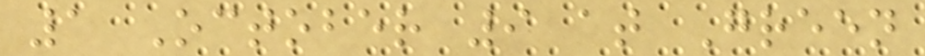1 October 9 at Green
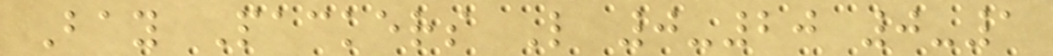Bay Packers L 0-20 0-1
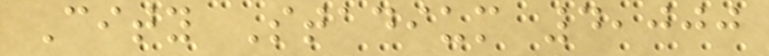City Stadium 4,000
